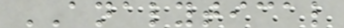ANALYTICAL
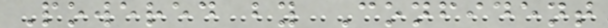Powered by Confident
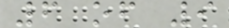6 of 9
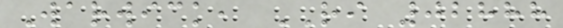Warwick, RI 02888
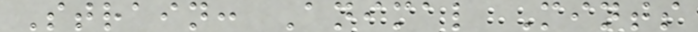Strain: Animal Mints
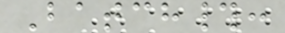Batch#:
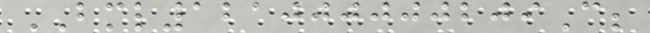BML121000000209C;
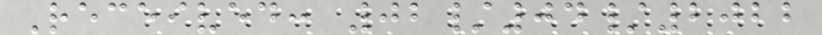Received: 02/04/2022
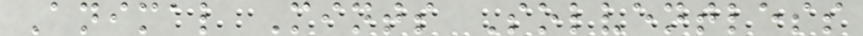Animal Mints Solventless
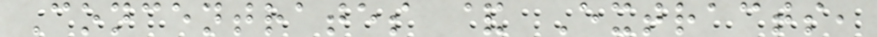Concentrates & Extracts,
